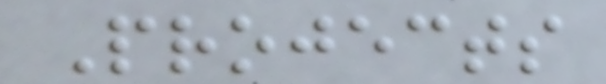Projects
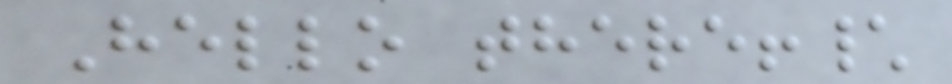Hello there!\
